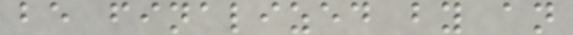be finalized by an
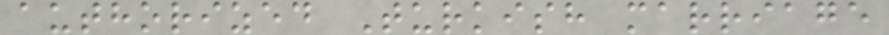authorized Turkish marriage
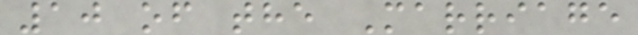10 of the Marriage
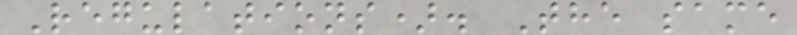Regulations). The same
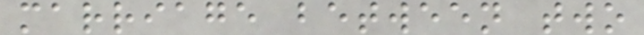marriage between two
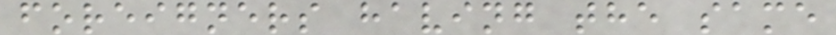foreigners having the same
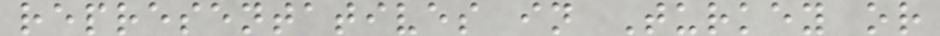representatives in Turkey or
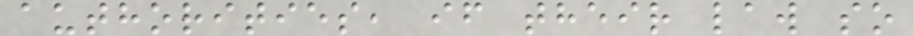authorities, if their law so
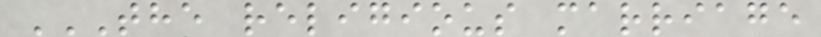THE RELIGIOUS MARRIAGE
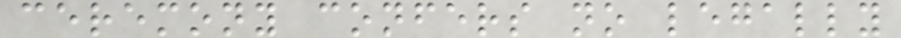ceremony confers no legally
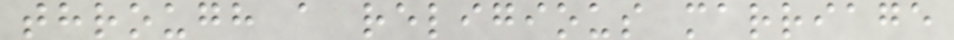through a religious marriage
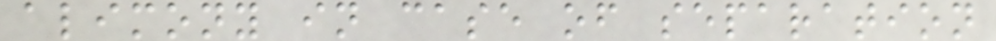alimony in case of separation
